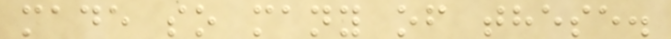made so many of these.
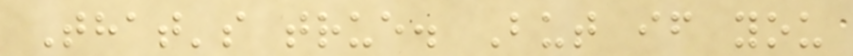That's true. But if you
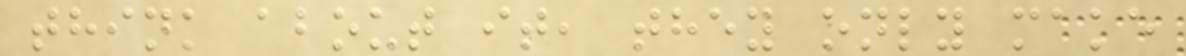think about it, they only make
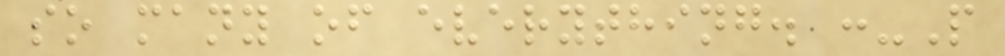so many of everything. :-P
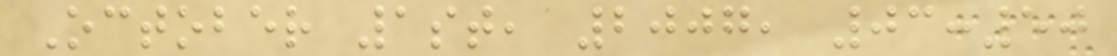October 1st, 2007, 03:50
